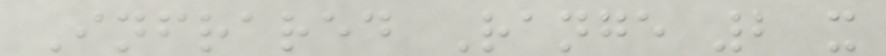Infrared Range 2 x
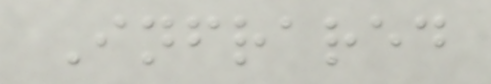Infrared
